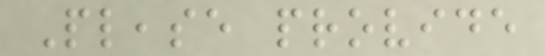Please provide
